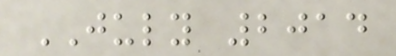JULY 2014
